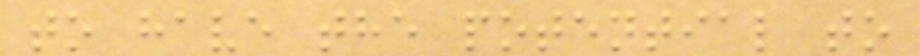to have the potential to
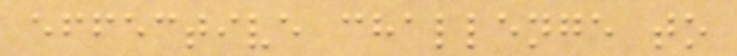effective challenge to
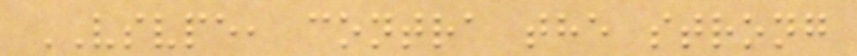VSVPE, contra the strong
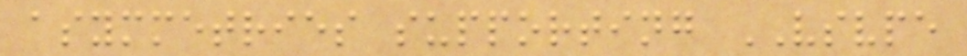asymmetries supporting VSVPE
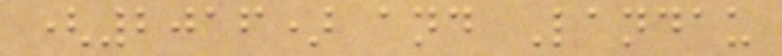(2016) and Landau
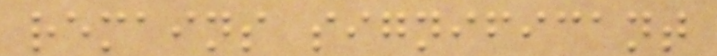remains significant
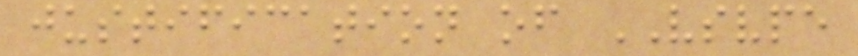justification of VSVPE
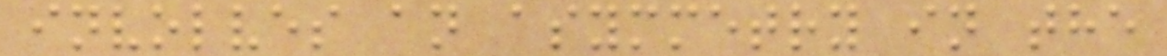involves an asymmetry in the
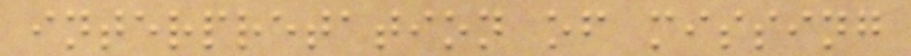interpretation of missing
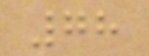78
